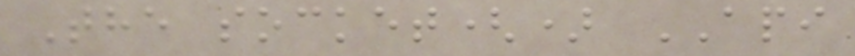The socket() API
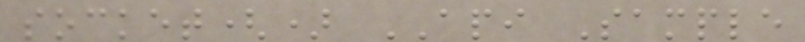socket() API Sample
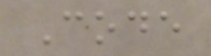Code
